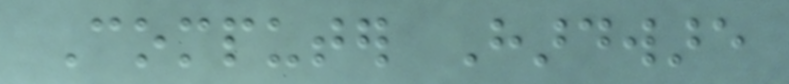Computer Hardware
